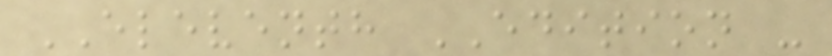ELEVENTH EDITION -
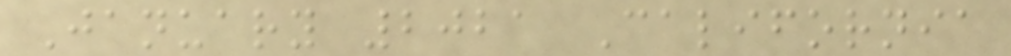January 2021 California
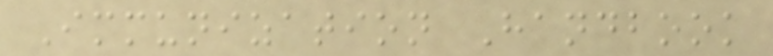Immunization Handbook
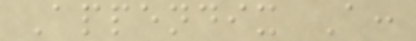Appendix A:
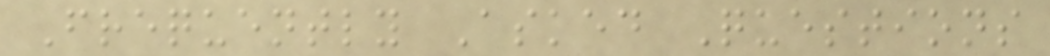Frequently Asked Questions
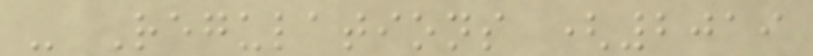- Regulations (2019
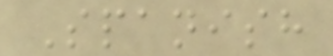Spanish
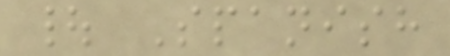| Spanish
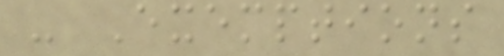- Exemptions
